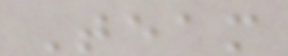Team
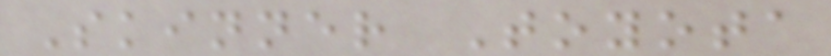Skinner Toyota
